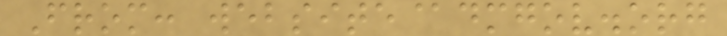From: website@dmgov.org
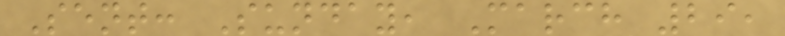Sent: Sunday, March 29,
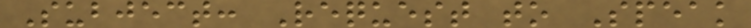Subject: Request to Speak
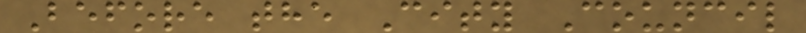Before the City Council
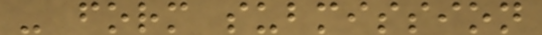- form submission
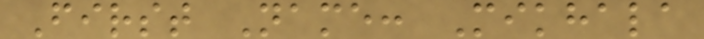First Name: Mikhala
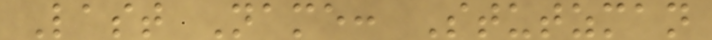Last Name: Stutzman
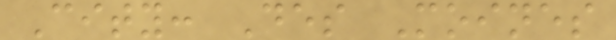City: Des Moines
